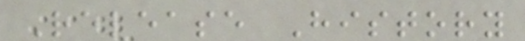Release History
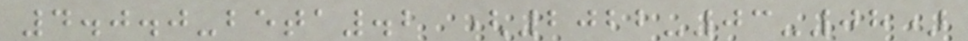4.0.0-beta.2 (2022-03-08)
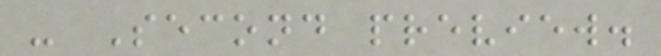- Second preview.
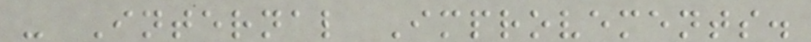- Internal Improvements.
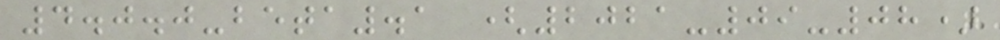4.0.0-beta.1 (2021-09-08)
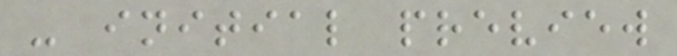- initial preview
